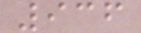936
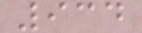934
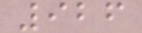926
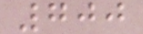700
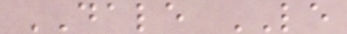DALE LE
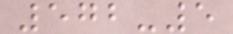572-5
